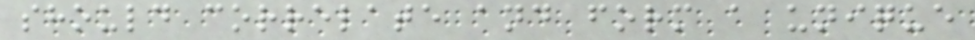should correlate and form a unique
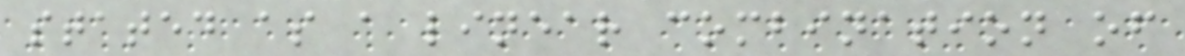stated as a linear combination of
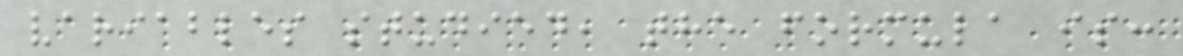variables studied, the formula is:
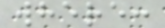where:
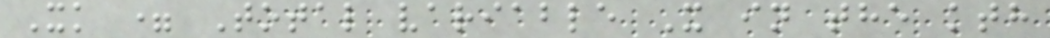Xk = Total variable X in the kth
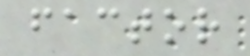factor
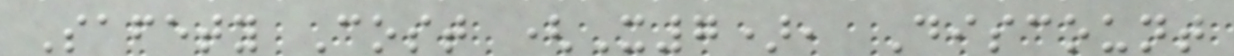Safety Cost (X7), Discount
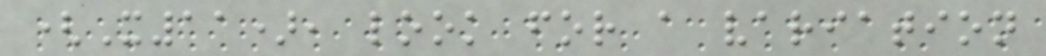(X11), look for a variation
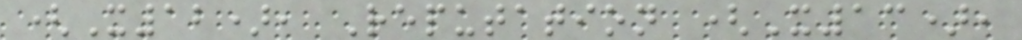(X12), Reputation (X13),
